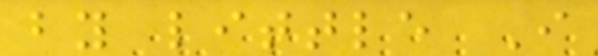by little I
